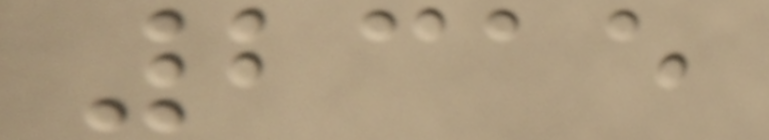2315
